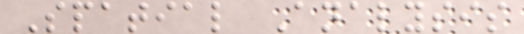Spatial Analysis
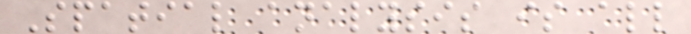Spatial analysis is all
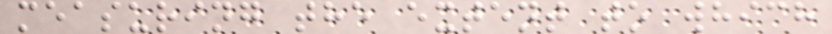measuring the extent to which
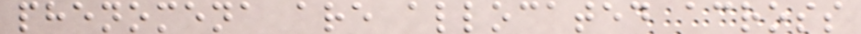phenomena are allocated across
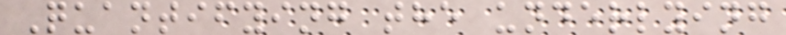Quantifying the underlying
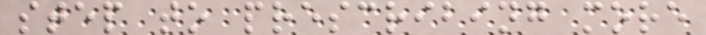step to prescribing more
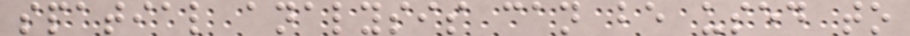spatial analysis can be used to
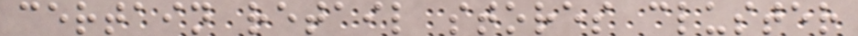certain retail stores cluster
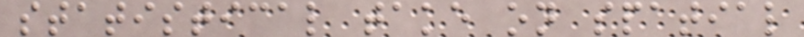statistical take on spatial
